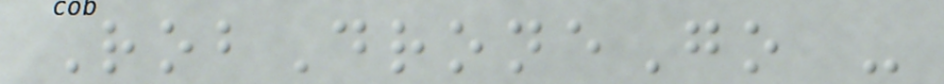RobDroneGo -
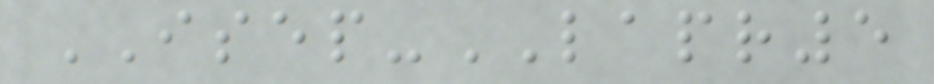ISEP-LAPR5
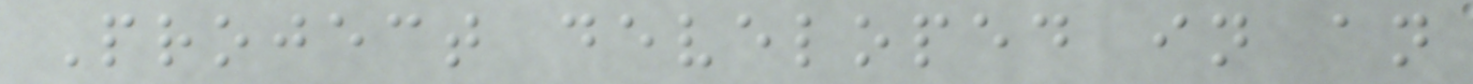Project developed in an
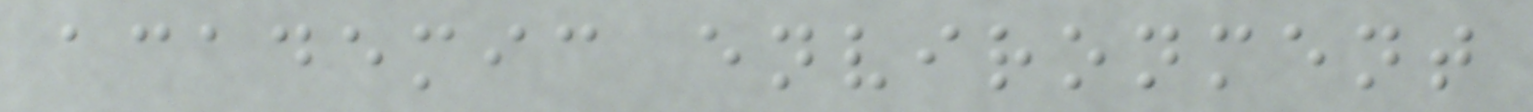academic environment
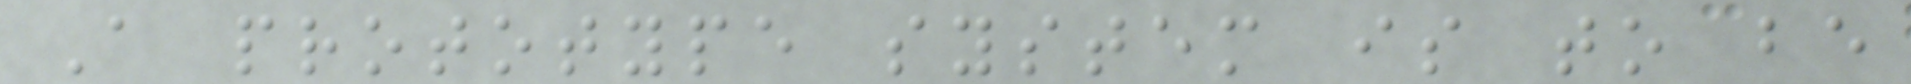A prototype system is to be
